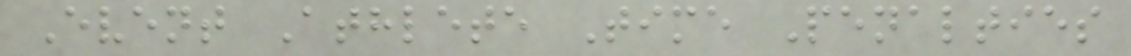Event Athlete Time Penalties
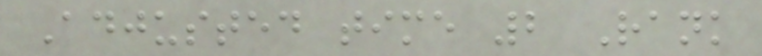Adjusted time 2 Rank
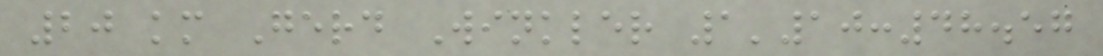20 km Gerd Winkler 1'10:48.57
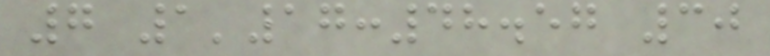7 1'17:48.57 30
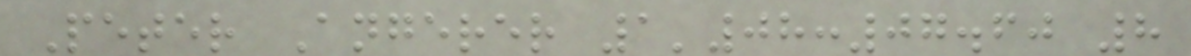Peter Angerer 1'08:07.60 8
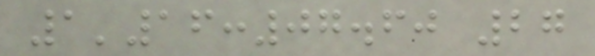1'16:07.60 27
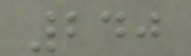240
